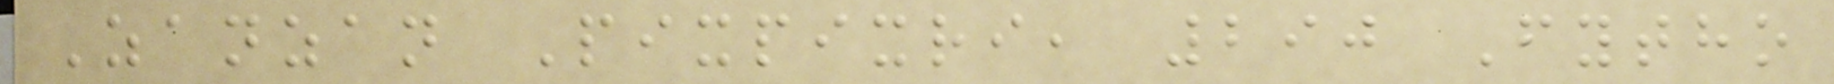Zanzan Pixpixri, 290 Fytho
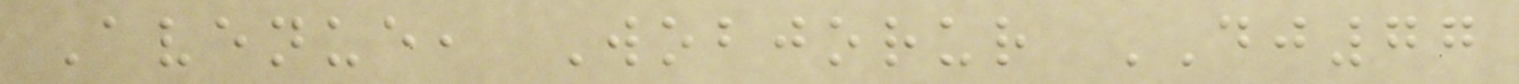Avenue, Wobjorur DJ77
